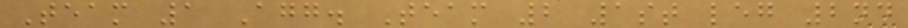Team 1 Agg. Team 2 1st leg 2nd
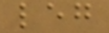leg
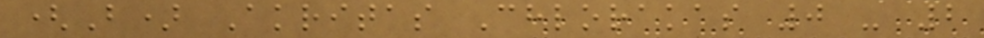(B) Akritas Chlorakas 0 - 2
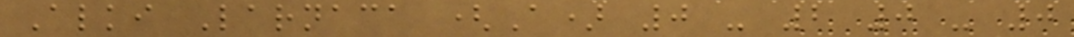Alki Larnaca (A) 0 - 2 0 - 0
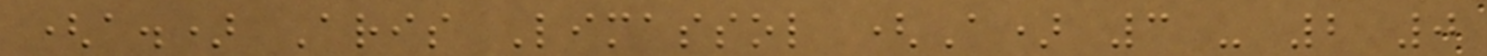(a.) Aris Limassol (A) 3 - 2 0
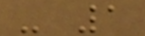- 1
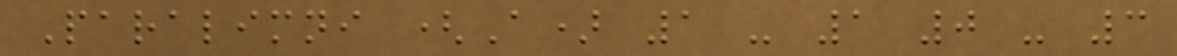Paralimni (A) 1 - 1 0 - 3
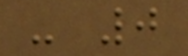- 0
